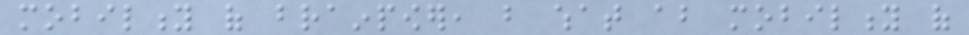mobility of brainpower, but what about mobility of
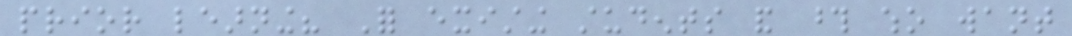prior learning? For existing students and those who want
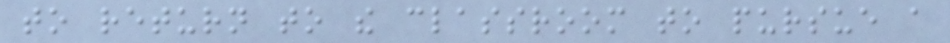to return to the classroom to pursue a
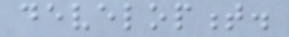development.
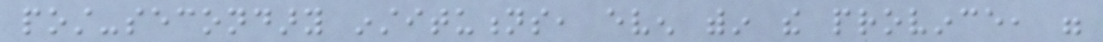post-secondary institutions, even within the province, were
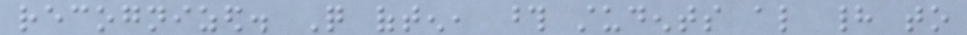recognized. Quite often, those students also had to
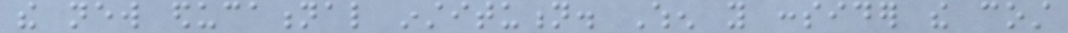the new educational institution. When you consider the cost
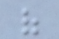of
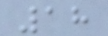18
